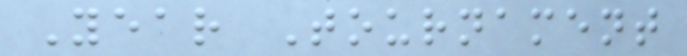Year Tournament
